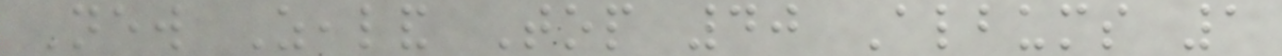New Zealand Top 40 Albums 1
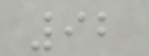92
